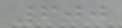600
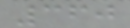360
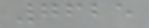7625
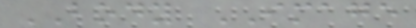BODY IMAGE
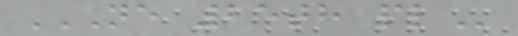NE 25TH PL
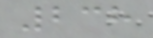238
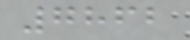7862
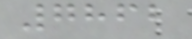7862
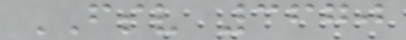FSV 3670
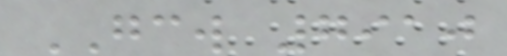GCW 7910
